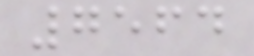7564
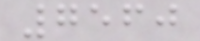7560
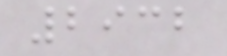2932
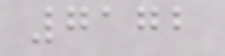7172
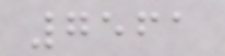7561
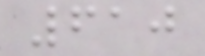610
